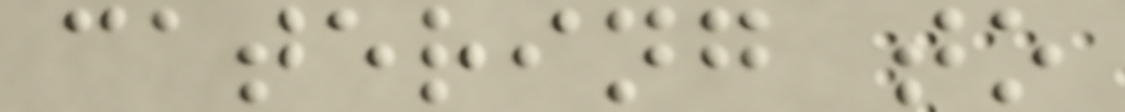catering to
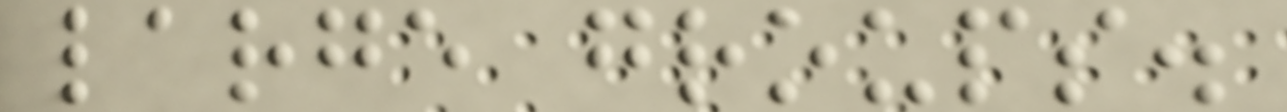large groups.
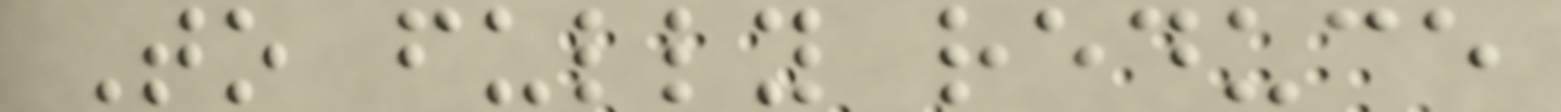To fully reduce
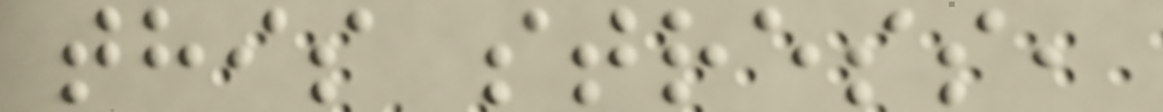this stress,
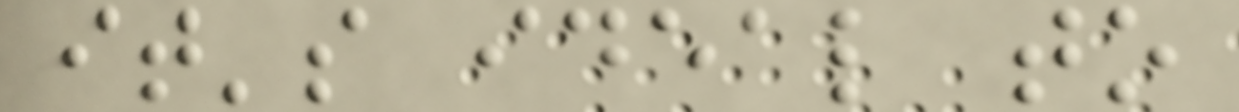it's ideal to
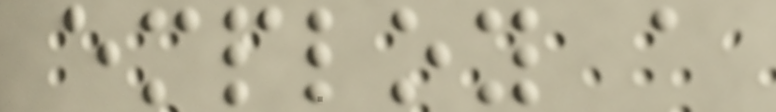employ a
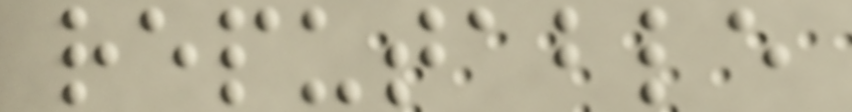reputable
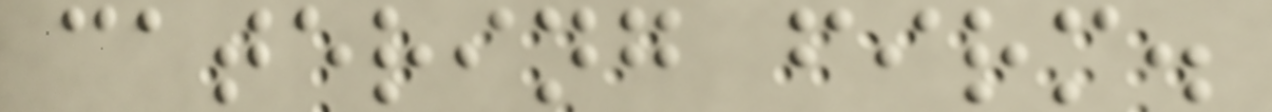catering firm.
